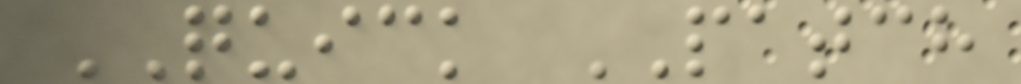QUICK PATCH
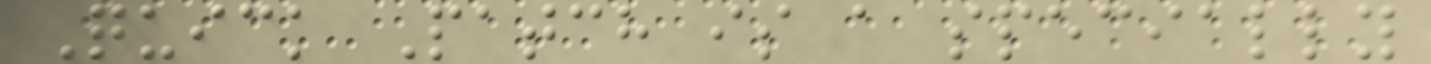Quick Patch is a specially
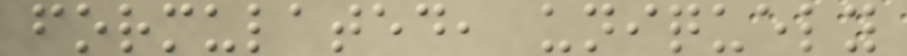formulated, uniquely
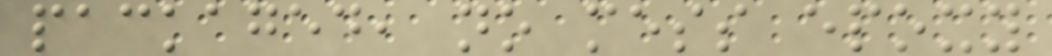packaged, no mess epoxy
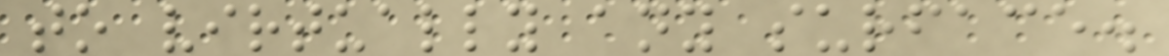to virtually any surface.
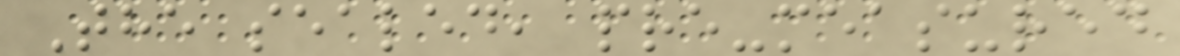The sealed, pre-measured
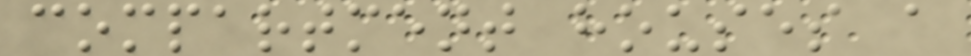compartment houses a
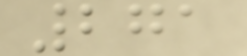271
